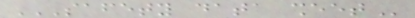SAFETY DATA SHEET
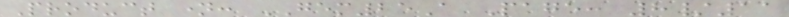Product name: GEM25A Page: 8/11
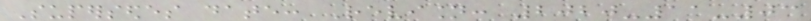Supersedes date: Revision: 2020-11-03
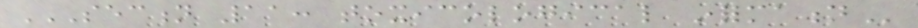SECTION 11: TOXICOLOGICAL INFORMATION
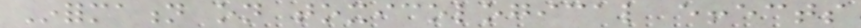Information on toxicological effects
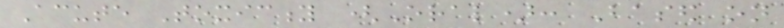Acute Toxicity (Oral): Based on
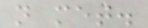not met.
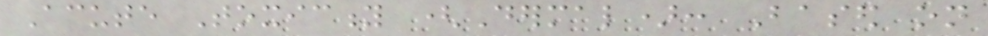Acute Toxicity (Dermal): Based on
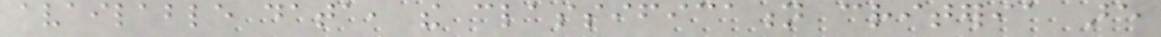available data, the classification criteria are
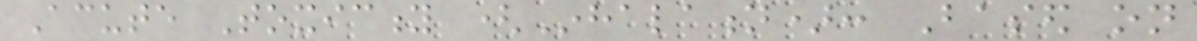Acute Toxicity (Inhalation): Based on
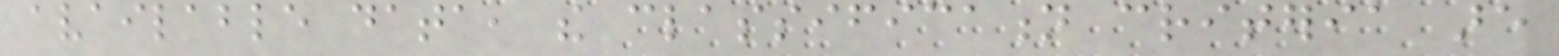available data, the classification criteria are
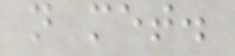not met.
